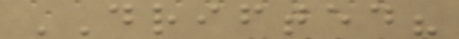DRIFTED?
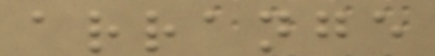arrange
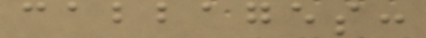cabbages:
